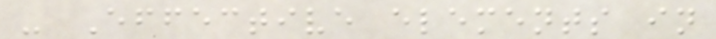- Effective elements in
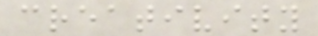creativity
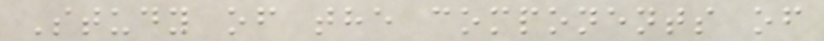Study of the components of
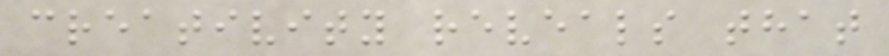creativity reveals that
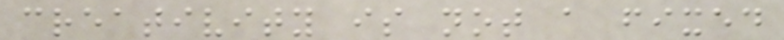creativity is not a fixed
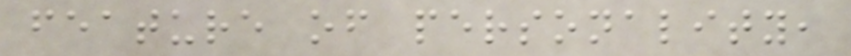feature of personality,
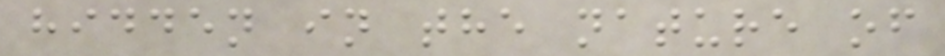hidden in the nature of
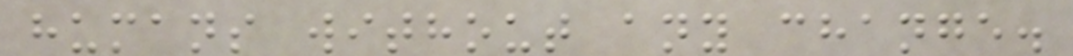humans without any change.
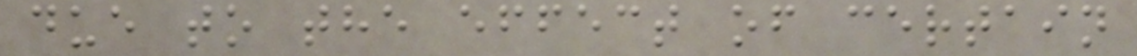due to the effect of certain
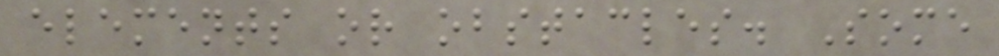elements or obstacles. Some
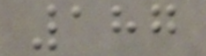187
